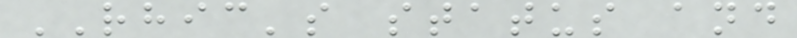RHIC's status and
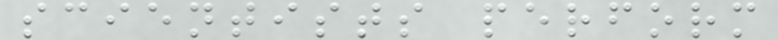scientists perform
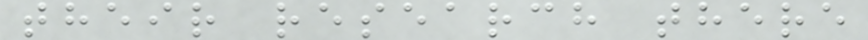their research there
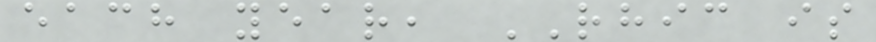each year, RHIC is
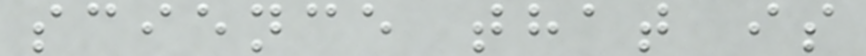science that is
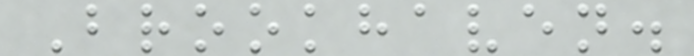Brookhaven.
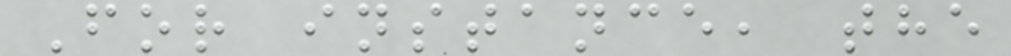For instance, the
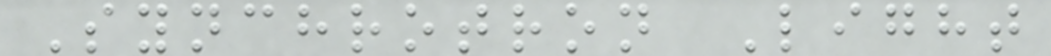Synchrotron Light
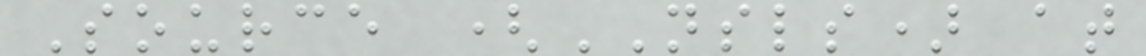Source (NSLS) at
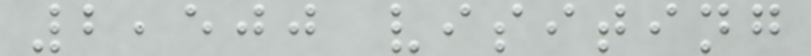2,500 visiting
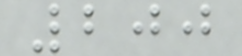200
